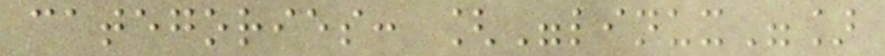categories: ["linux"]
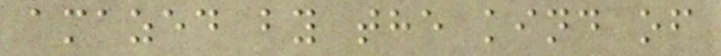amazed by the kind of
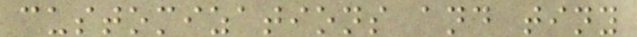customizations and tiny
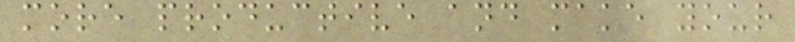more productive and make your
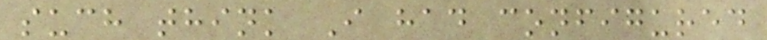such think I had configured
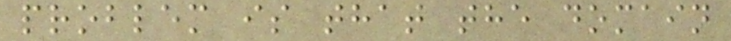problem is that the domain
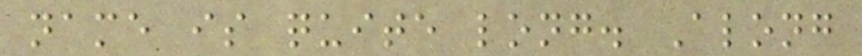name is quite long. Along
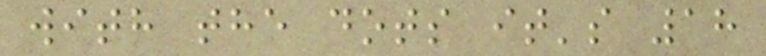with the dots it's 18
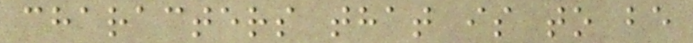characters that is to be
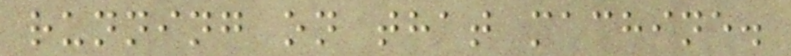running on that machine.
